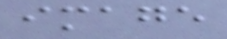image
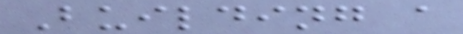Building a
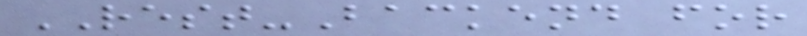REST-Backend for
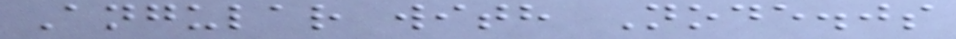Angular with Node.js
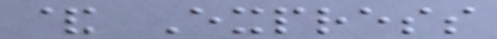& Express
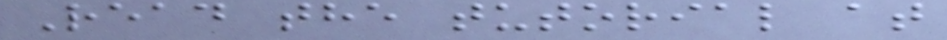Read the tutorial at
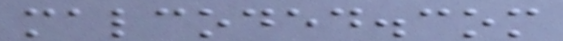malcoded.com
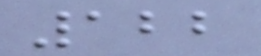122
